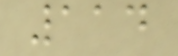114
